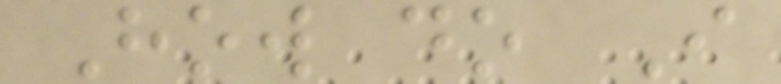How do I
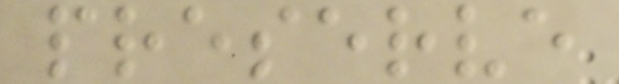preserve
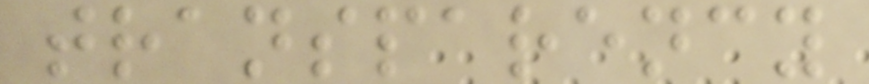transparency
